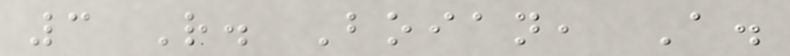3 R. Boian, A.
